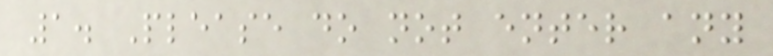1. Please do not enter any
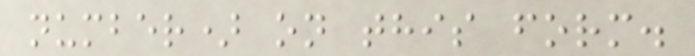number) on this form.
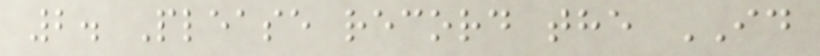2. Please record the ID
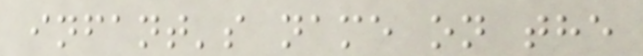infant's name on the
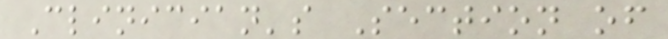Clinician's Section of
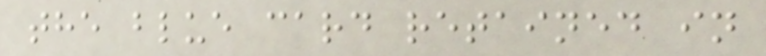the blue card retained in
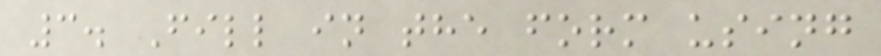3. Fill in the form using
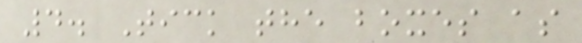4. Tick the boxes as
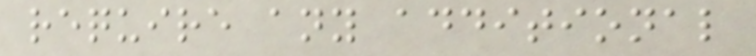require any additional
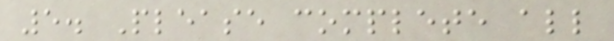5. Please complete all
